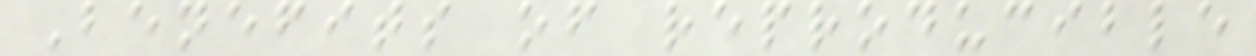Benefits of reproducible
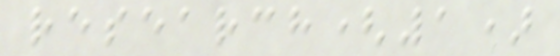research(1)
